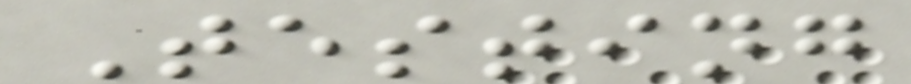Testing
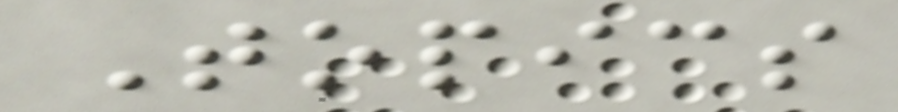Topics
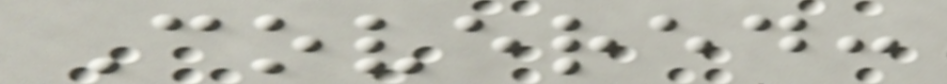Covered:
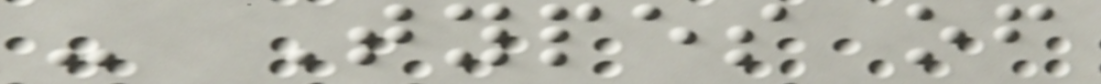- Types of
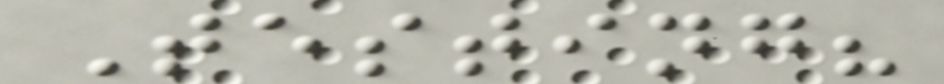Testing?
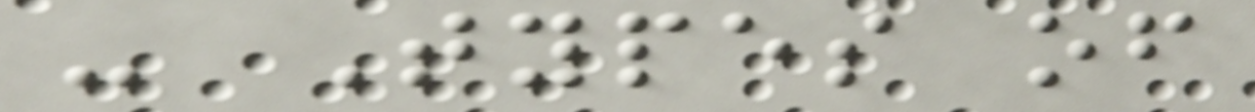- Types of
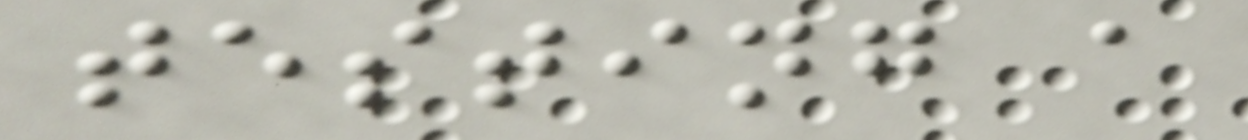testing a
